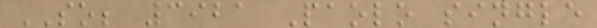SO; 3921 Paolo single
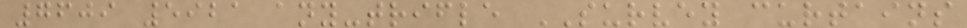7609 5921 any-trifle SURVEY curtains
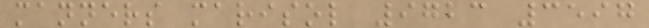manners marisol 9723 3597
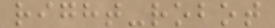right-robot
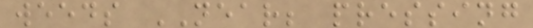weeds NEAR; pressing
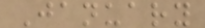January
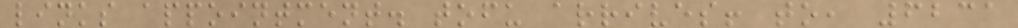links appointment. tofu arrives! to, 6231
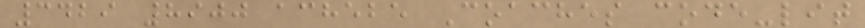3429 8900 achebe Coaches code-lit
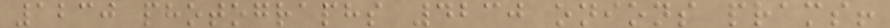1230 photographs 4230 onions prams!
